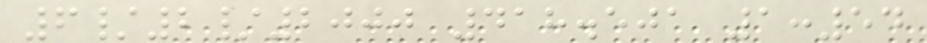6/2/2000 418.501 1:54
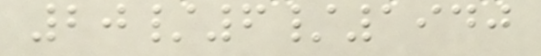20/6/1940
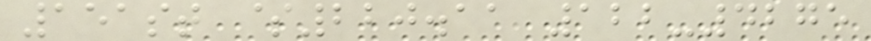151st $220.11 122-4275
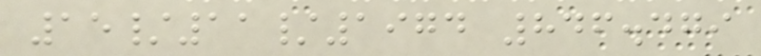15/11/1974 846.479
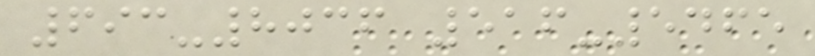693-8036 516-5465
